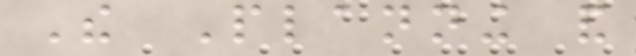The Planning and
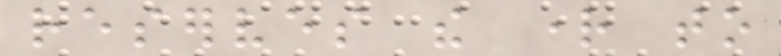reserves the right to
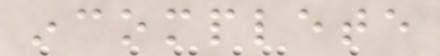incomplete
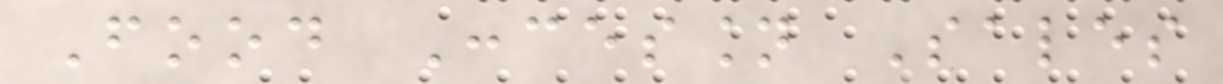Food Concession Sales
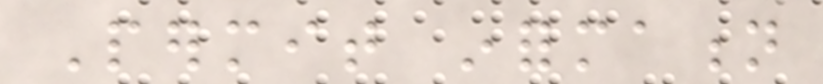Permit information
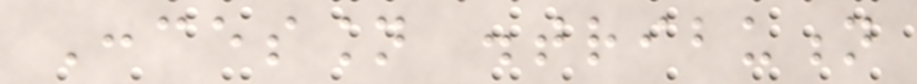Concession distribution
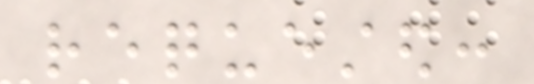requested:
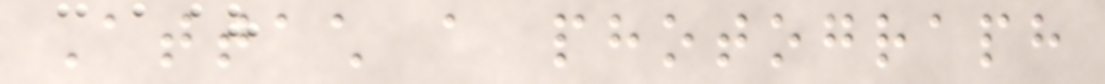Attach a photograph
